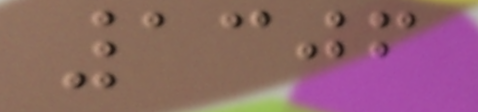1306
